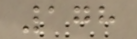178
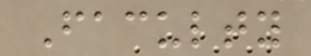Faculty
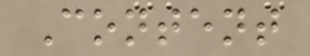Content
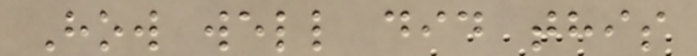How well did this
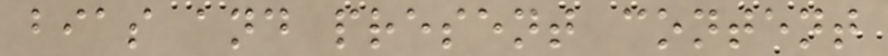bias and present content
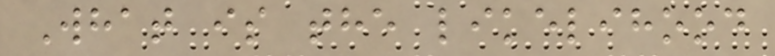What is the likelihood
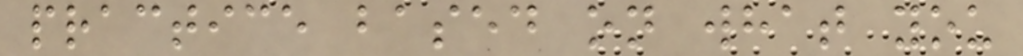practice based on what you
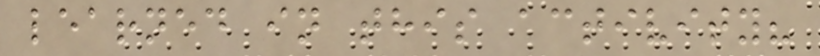learned in this activity?
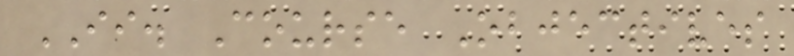II. Course Objectives
